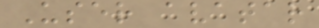User avatar
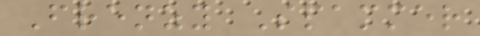Frenzy Spammer
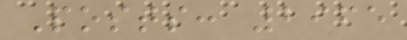Posts: 2965
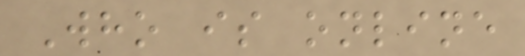Who is online
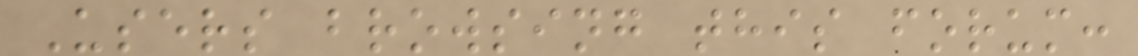Users browsing this forum:
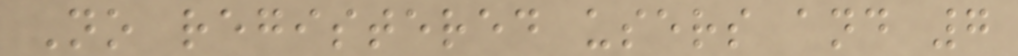No registered users and 7
